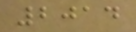2014
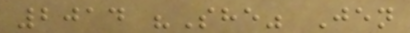2014 "She" Jen
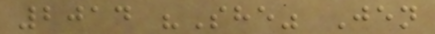2014 "She" Jen
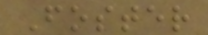Foster
